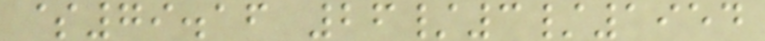$79.16 26/3/1954
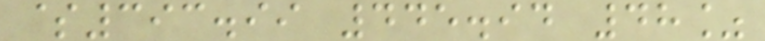$393.99 445.94 48%
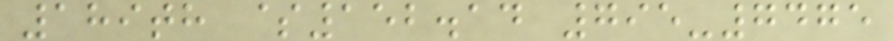189th $152.14 795-7475
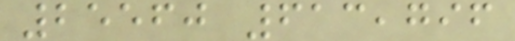25560 613,796
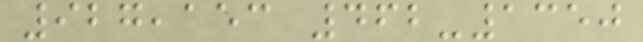927,153 462-1350
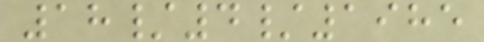18/4/1985
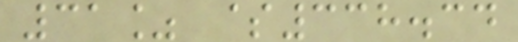31% $338.34
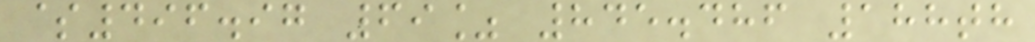$496.97 69% 845.486 188th
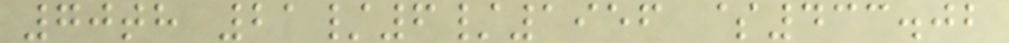70th 21/6/1956 $433.02
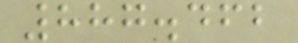887.462
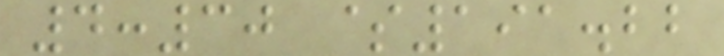4:30 $191.22
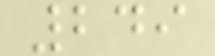249
